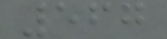567
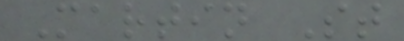Martin St
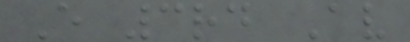E 3rd Av
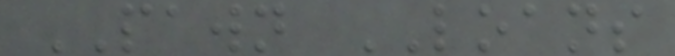PAWN LOANS
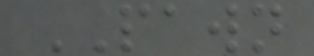PAWN
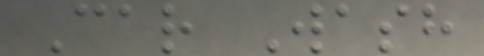Car Wash
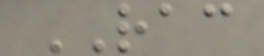RAC
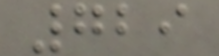729
